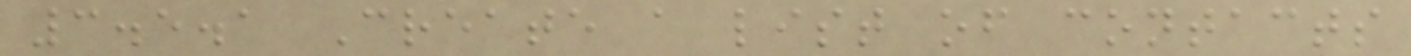3.5.1 Create a list of contacts
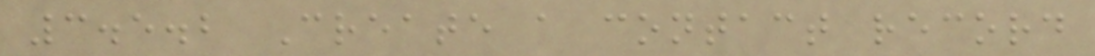3.5.2 Create a contact record
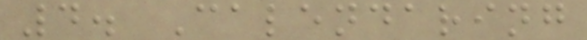4. Calendaring
